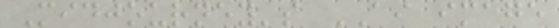Midjourney's AI image
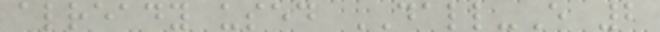already used DALL-E 2
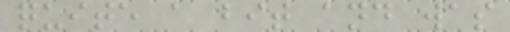quite a bit and was
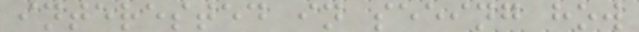interested in seeing how
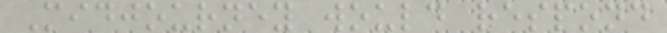Midjourney would respond
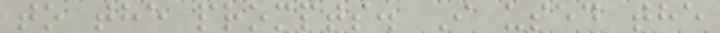to the prompts. I used the
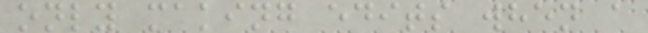only making edits when a
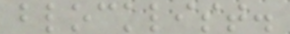blocklist.
